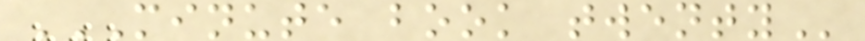MINUTE BOOK TWENTY
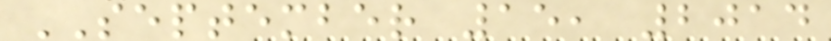SEPTEMBER 15, 2014
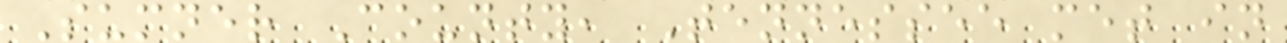Sumner County, Tennessee met in
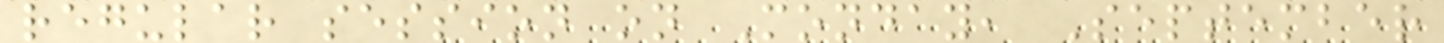regular session on Monday, September
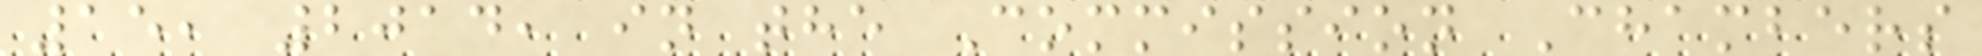15, 2014, in the Commission Chambers
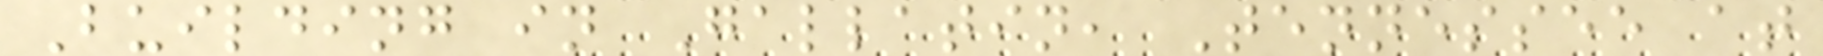Building in Gallatin, Tennessee at
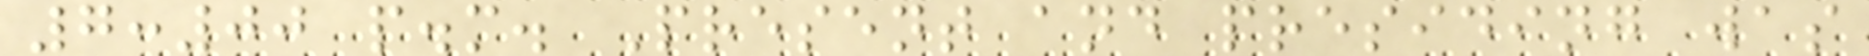7:00 p.m. Present and presiding was
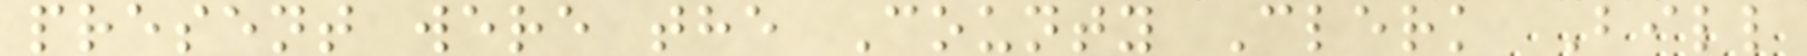present were the County Clerk Bill
